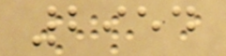2954
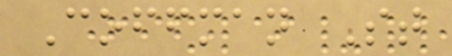Coffman St
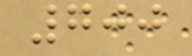700
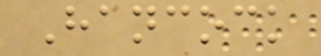Hancock
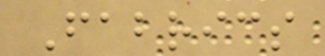Fabrics
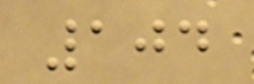104
